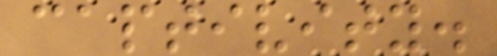captivity.
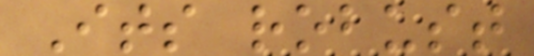Its robust
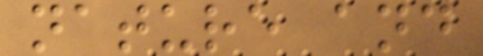nature and
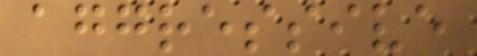aggressive
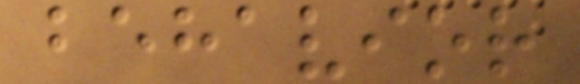behavior
